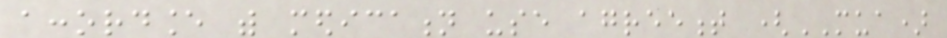accordance with medication use agreement (MUA)
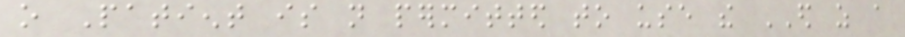o Patient is not permitted to use the ED as a
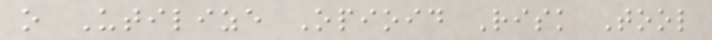o Utilize Opioid Risk Tool
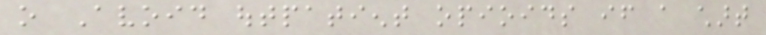o Avoid outpatient opioids if a chart
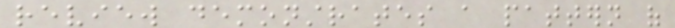review demonstrates a pattern of
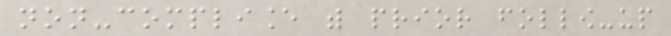non-compliance with prior follow-up
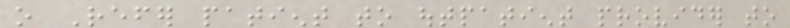o Refer patient to outpatient provider to
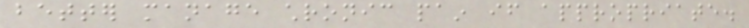better manage chronic pain if appropriate.
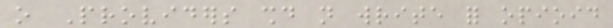o Providers should not write for opioid
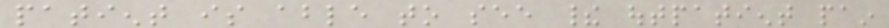patient is able to see their outpatient pain
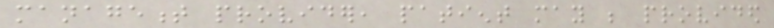management provider, patient may be provided
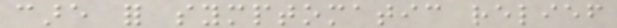care for symptomatic relief
